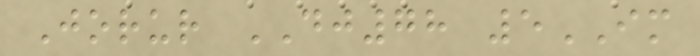Jorur DJ78 5IM
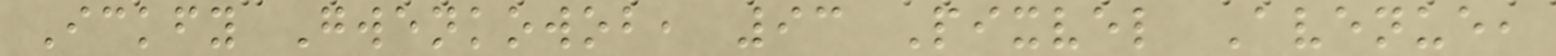Ickfy Gwenkowob, 93 Pixvel Avenue,
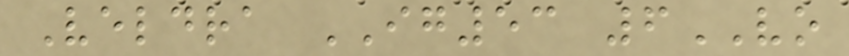Veldra IG53 6VO
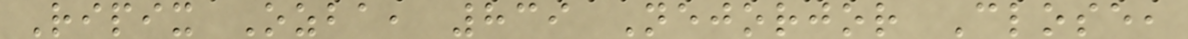Ripix Ozba, 839 Nejorjor Close,
